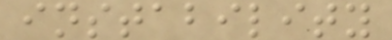instability
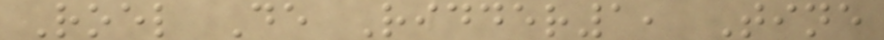Roel De Ridder1, Tine
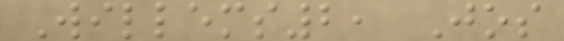Willems2, Jos
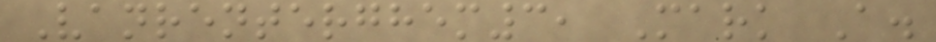Vanrenterghem3, Mark A.
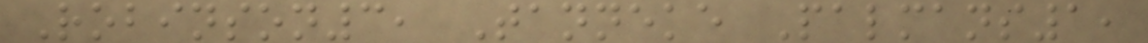Robinson3, Tanneke Palmans1,
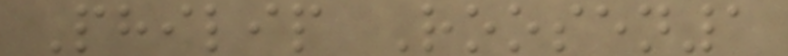Philip Roosen1
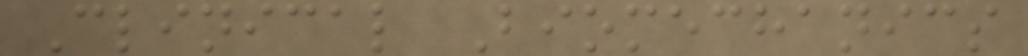Clinical Biomechanics
